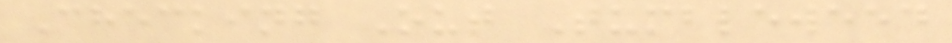Checking Out Tumbleweed
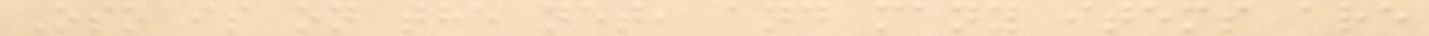Oso is on the net, and many items are
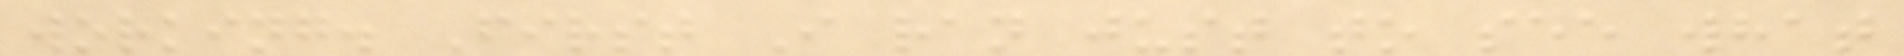working. First I ran just to see what
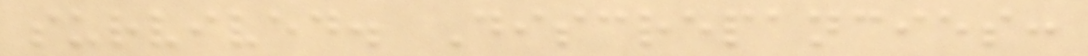survived. Discrepancies:
